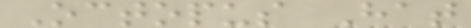Octopus Hat
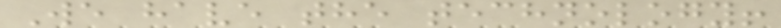We have the technology!
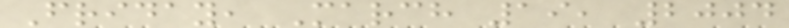Friday, March 19, 2004
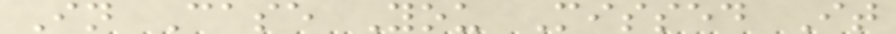In Case You Missed It
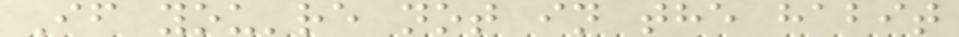If you're not in the habit
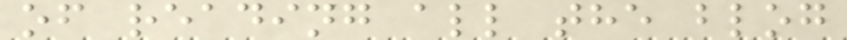of reading all the blog
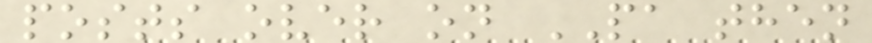posts over on PA then
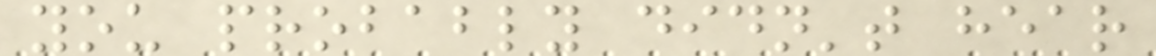you probably didn't hear
